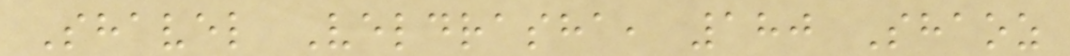Shavel Veldrasha, 180 Shaoz
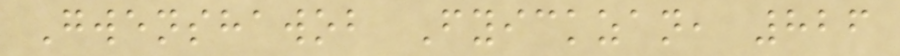Gwenshawob Fyickzan, 826
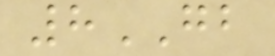8GB
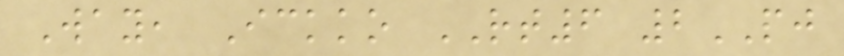Way, Ickko RT6 2PJ
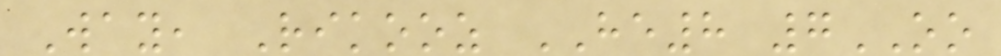Way, Rikooz HE8 7OO
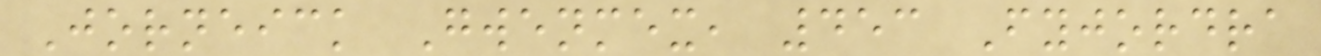Jorneick Gwenmex, 453 Fyjordra
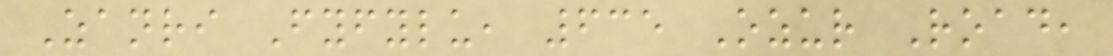Zanri Fyfylu, 635 Ozur Road,
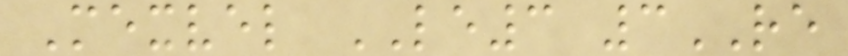Mexvel LE3 3RE
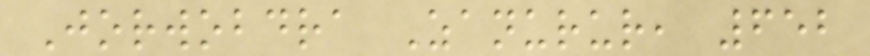Jorwobdra Zanurur, 652
